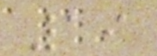19
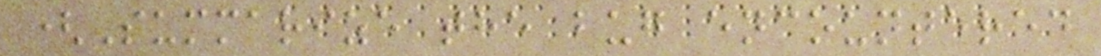(Summarize the bug encountered
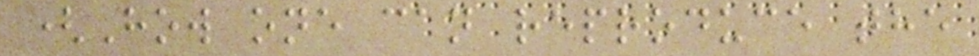(How one can reproduce the
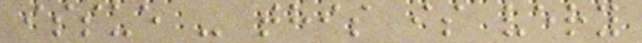issue - this is very
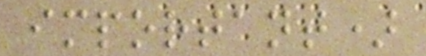important)
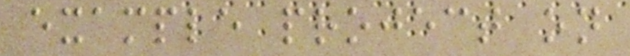example project on
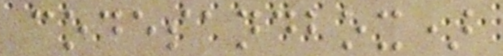codesandbox)
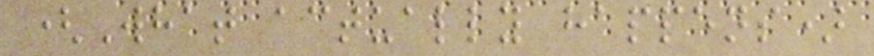(What actually happens)
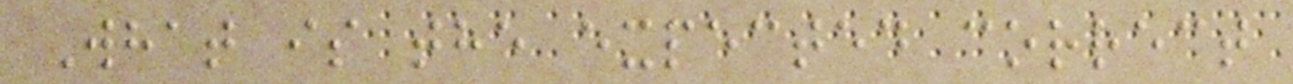What is the expected correct
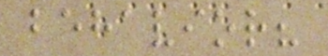behavior?
